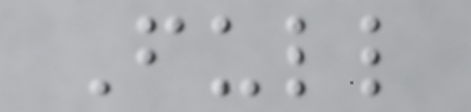Full
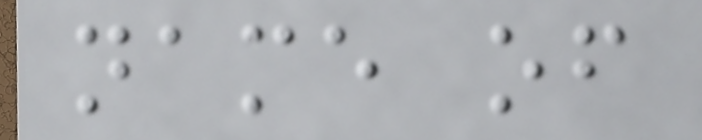name of
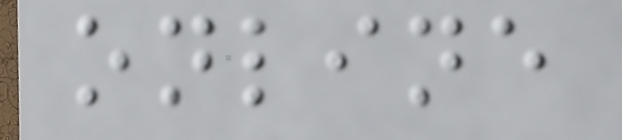online
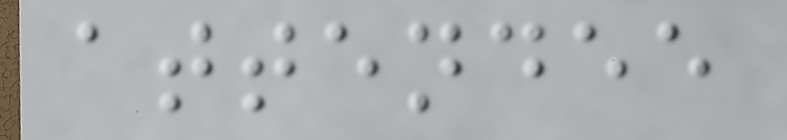attendee
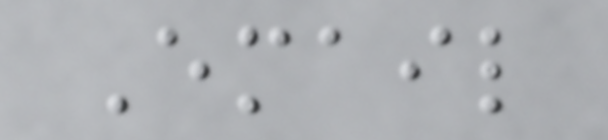Email
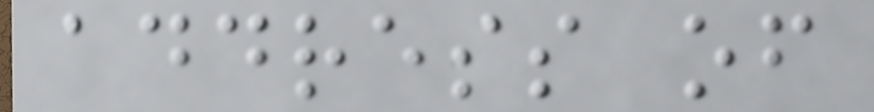address of
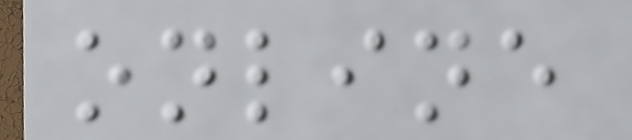online
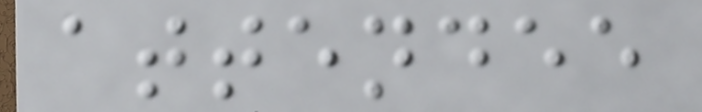attendee
